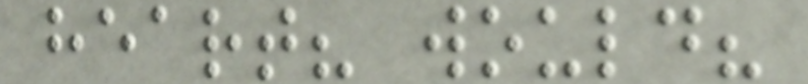heart? would?
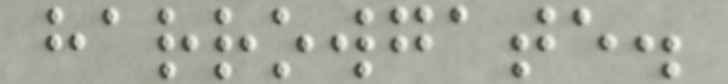harrowgate.
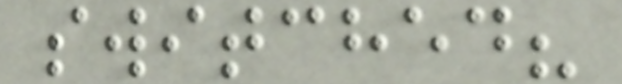switched?
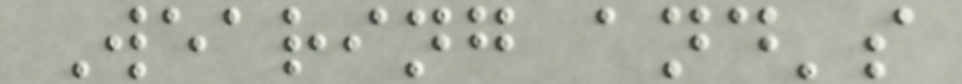Wearing and's
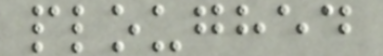ploughed
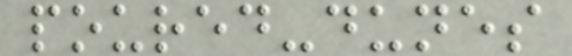poured-dunes
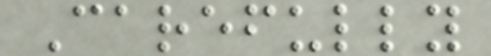Carefully
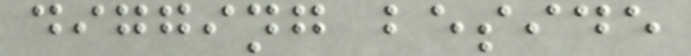digging beside
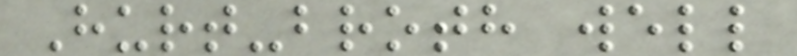Hurt-broth well
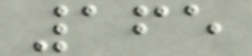165
